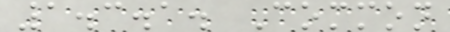1.3.1. Common
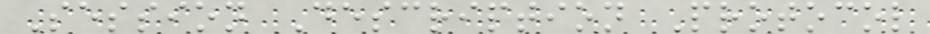Session Description Protocol
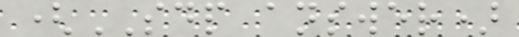(SDP answer)
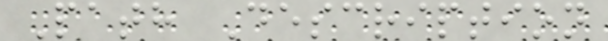Path Description
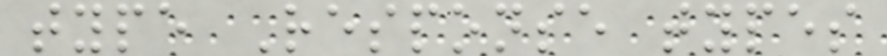type Response types
